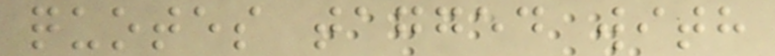quotes tagged with
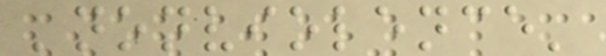'nonviolence'
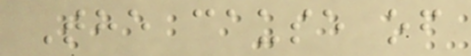The cause of
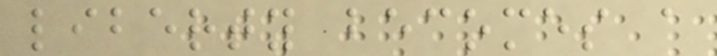liberty becomes a
